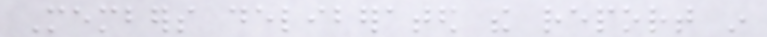Members deliberated the report in
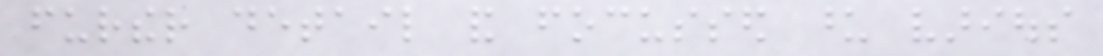further detail and focussed upon various
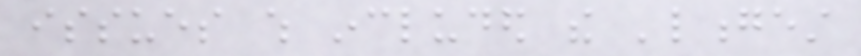issues which included the 'longest
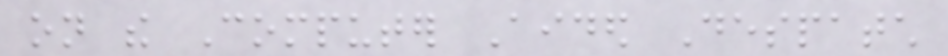on the Computer Aided Despatch
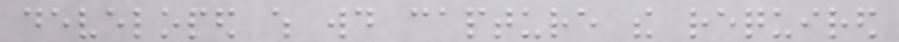developed which would capture the required
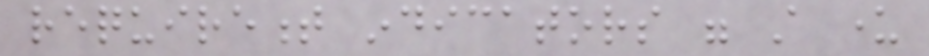requirement indicators were still under
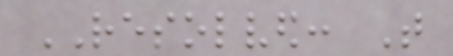RESOLVED: That
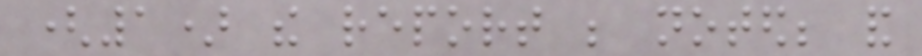(1) the report be noted; and
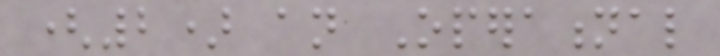(2) an Operational
